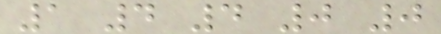1 4 4 0 0
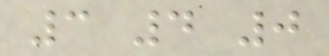3 4 0
